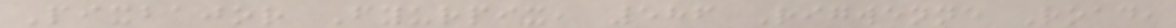Pixbajor Fyurpix, 586 Rigwenne Road,
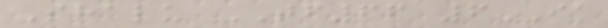Shalu TF66 6IA
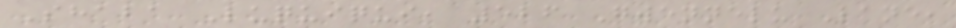Shaba Luquiqui, 526 Gwennelu Lane,
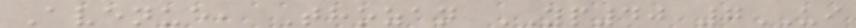Avenue, Thozan YP40 7UI
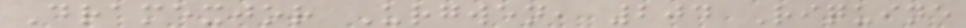Dramexjor Urgwen, 204 Riquine
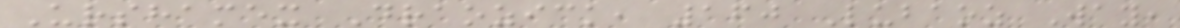Urshamex Draozick, 160 Lubaoz Way,
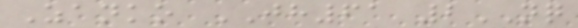Zanko JH61 2NQ
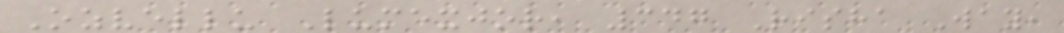Ozvellu Lumexjor, 347 Risha Way,
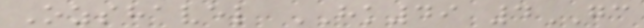Ozshavel HK49 4GC
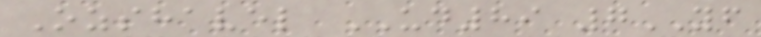Ozshavel UD89 7YF
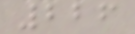226
